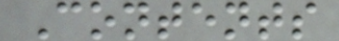Contents
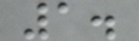1.
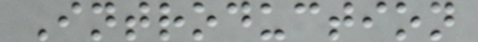Introduction
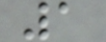1
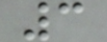3
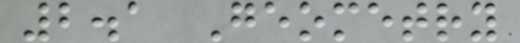2.1 Geometry
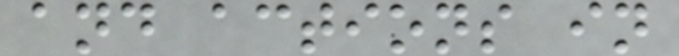and actions in
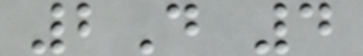2D 4
